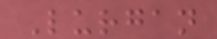Lurgan
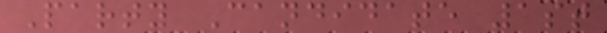Party Candidate 1st
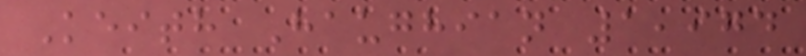Keith Haughian 1,974
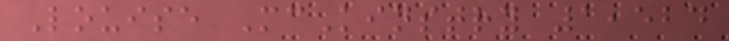Louise McKinstry 1,524
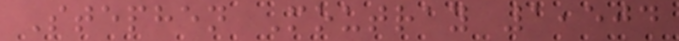Stephen Moutray 1,504
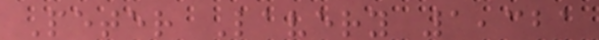Peter Lavery 1,321
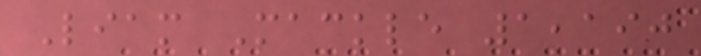Liam Mackle 1,190
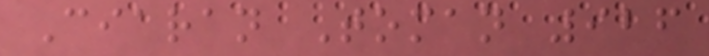Ciaran Toman 926
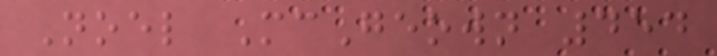Noel McGeown 454
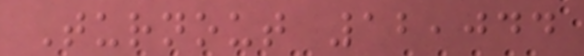Turnout 12,044
